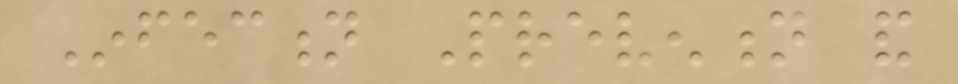Infection Prevention and
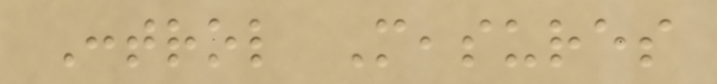Control Measures
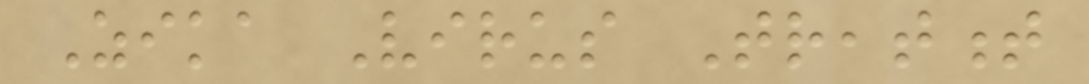Zika Virus Treatment
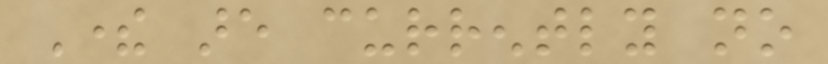There are currently no
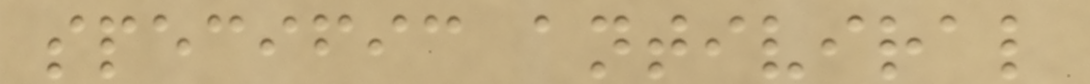specific antiviral
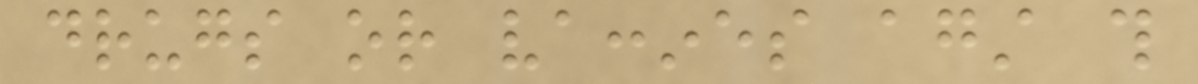drugs or vaccines against this
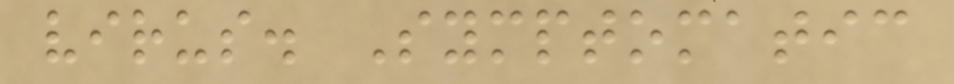virus. Symptomatic
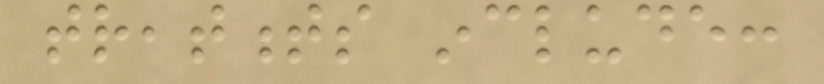treatments include:
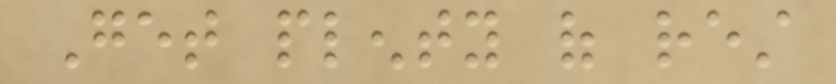Get plenty of rest
